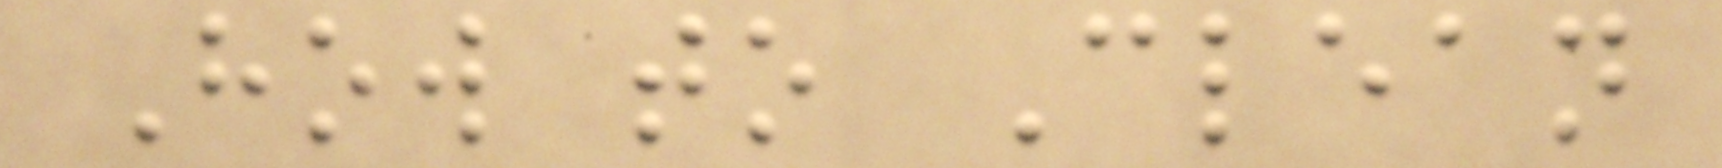How to Clean
